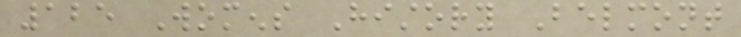125 Womens History Belmont
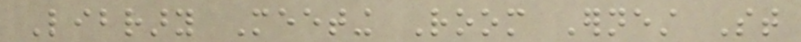Library Meeting Room Ernest St
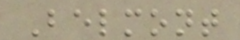Belmont
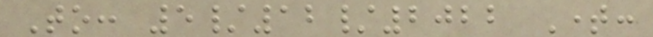To: 5/12/2022 Time:
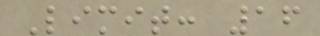Limit: 16
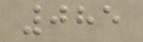085
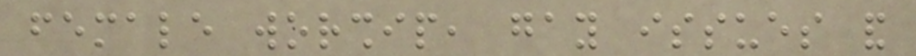female worship, gay issues and
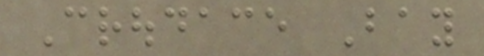Croudace Bay
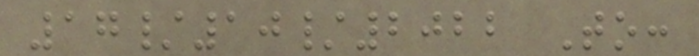17/10/2022 To:
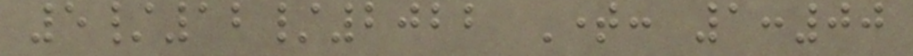5/12/2022 Time: 1:00
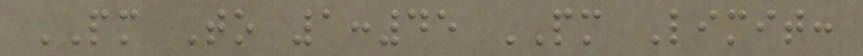PM To 1:45 PM Limit:
